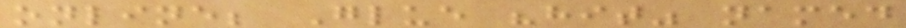online; Glue "hit" named
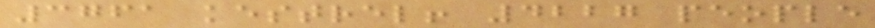3761 kestrel! 4227 people
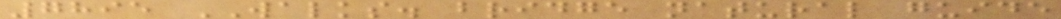7895 WALKS. bridge natural guide
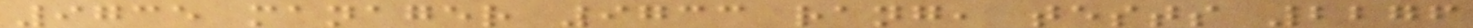9735 manager 9733 rang, tests 2276
